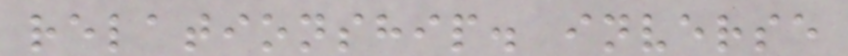relationship. inverse
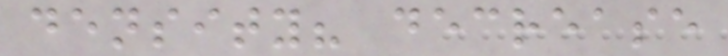density? decrease
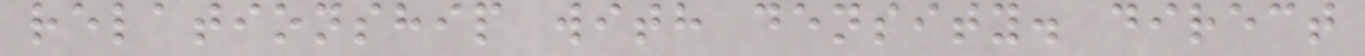relationship with density. direct
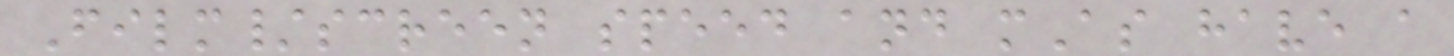Film/screen speed and mAs have a
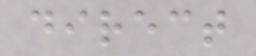direct
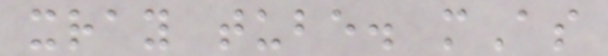xray tube. mAs
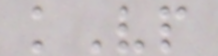kVp
